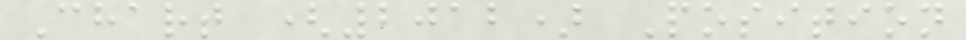Chart (2012) Position
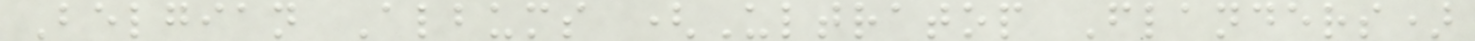Belgian Albums (Ultratop Flanders)
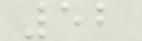52
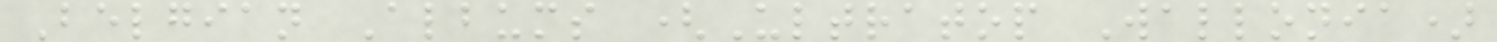Belgian Albums (Ultratop Wallonia)
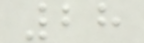28
